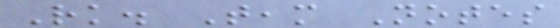Rk. Team Notes
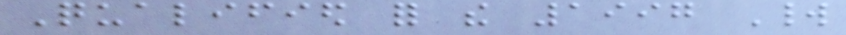Qualified for the 1997 World
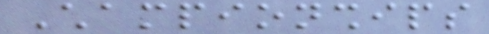Championships
